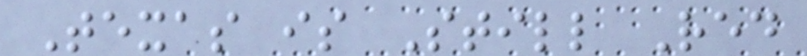Texas is Still Red
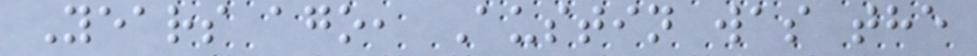Years ago, Austin was the
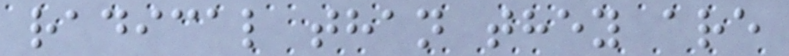radical than they are
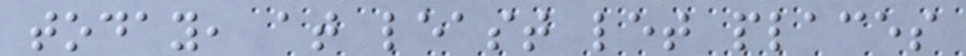today, at least let places
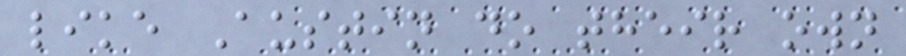like Austin do their own
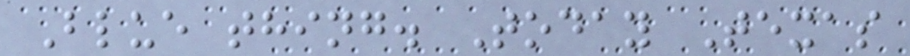Blue thing. Today Texas
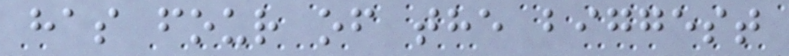has four of the biggest
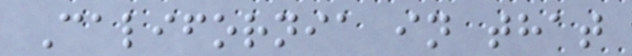California in that
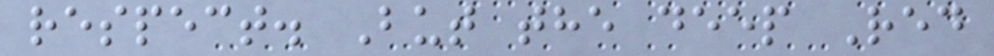respect. But the deep Red
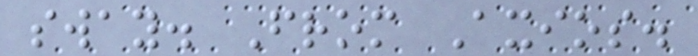sway. From Axios.
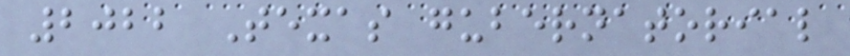2022 Texas gubernatorial
